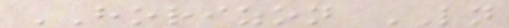HORIZON LN
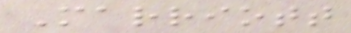Marriott
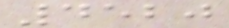4520
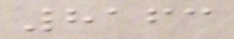8163
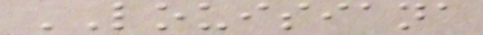LOUISIANA
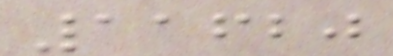11620
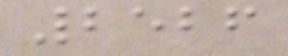2526
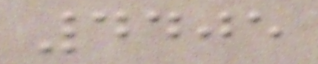4405
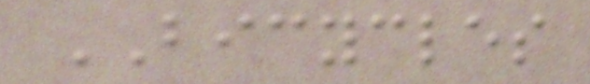BICYCLES
